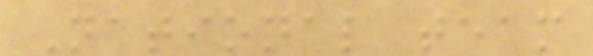National team
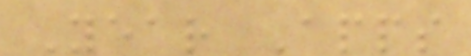Year Apps
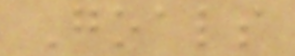Goals
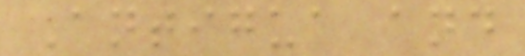Antigua and
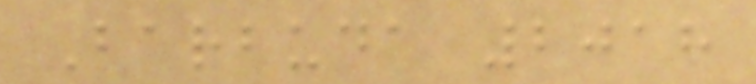Barbuda 2018
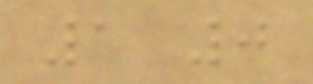1 0
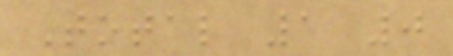Total 1 0
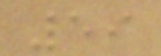59
